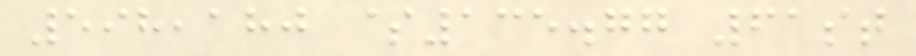598,180 $135.77 61st
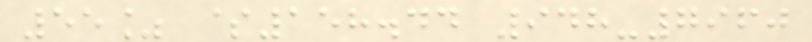55% $158.44 948-7960
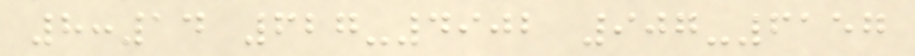8:14 627-4902 907-6157
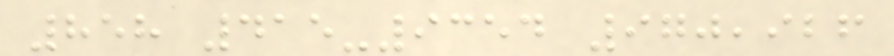858 415-9354 970,926
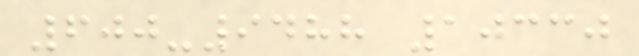600-9488 10330
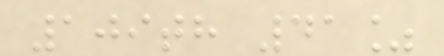109th 41%
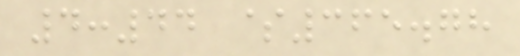4:44 $365.78
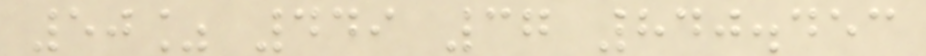50% 449 37 840.453
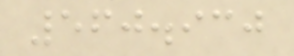560.930
